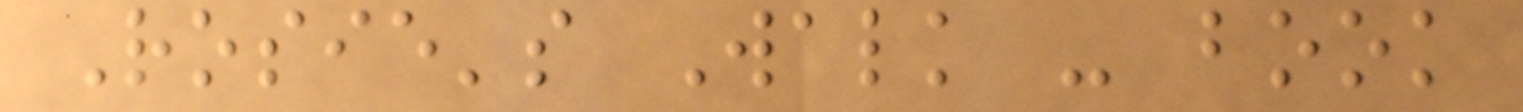Rosie's Walk - book
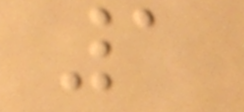1
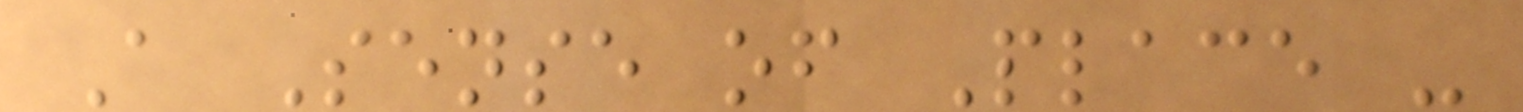A Sense of Place -
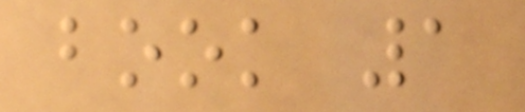book 1
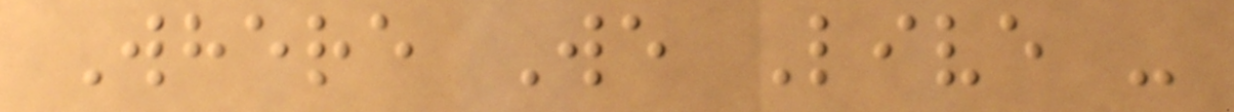Where We Live -
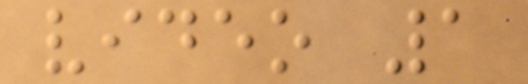video 1
